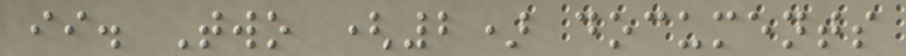ii. Two (2) documents
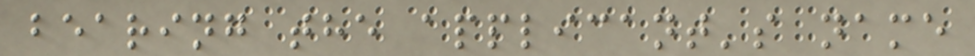bearing the applicant's name
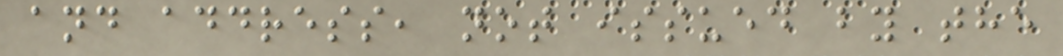and address, not issued by the
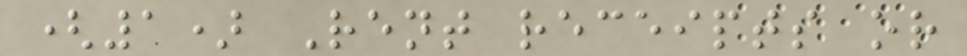(1) Rent receipts or
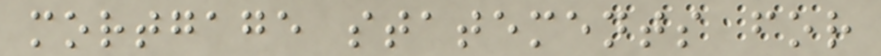mortgage statements for
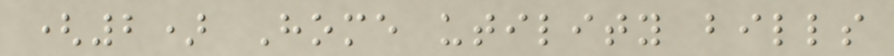(2) Home utility bills
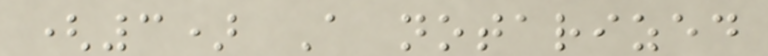(3) A notarized
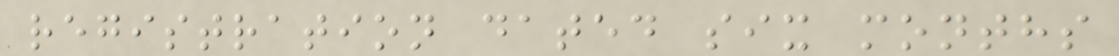registration dated six months
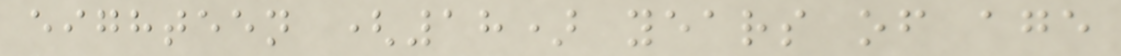eighteen (18) years of age
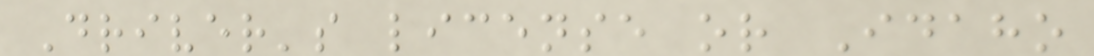Driver's license or Idaho
